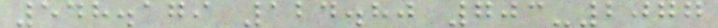548.179 124.80 703-2077
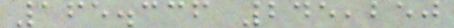165.336 245,250
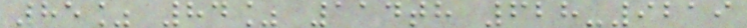85% 84% 114th 628-9219
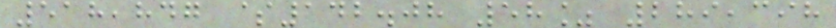518,847 $142.08 58% 289,398
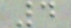4
